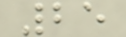25
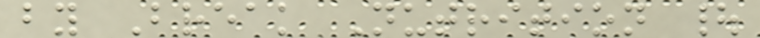by Break Nutrition |
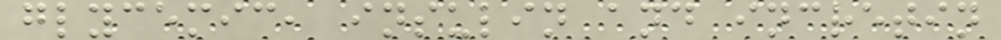glycemic, insulin and incretin
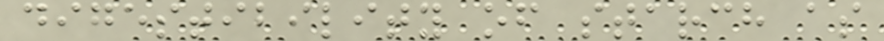digestibility of starch as
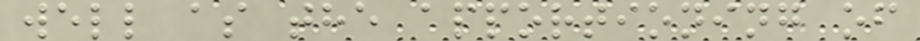well as the apportioning of
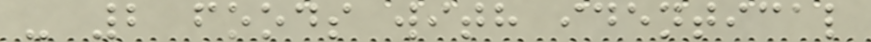- 2 foods with identical
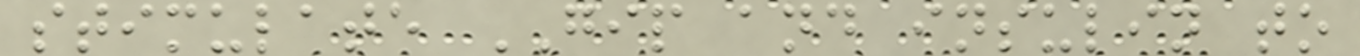stimulate GIP and insulin to
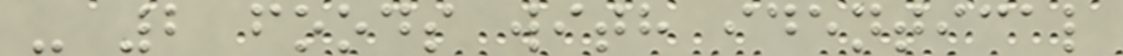- 2 foods with identical
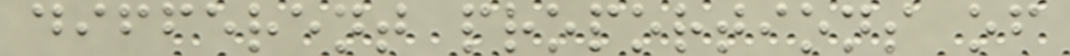different proportions of
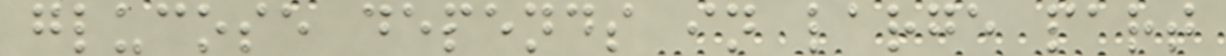glucose depends in large part
